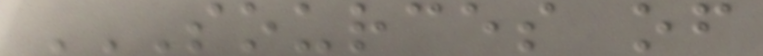SOURCES OF
